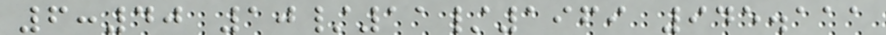6:40 10/11/1969 945.111
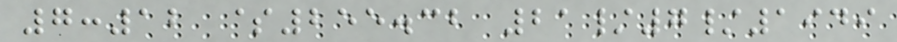7:12 $255.32 21/7/1949
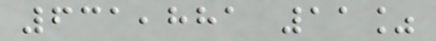631,881 11%
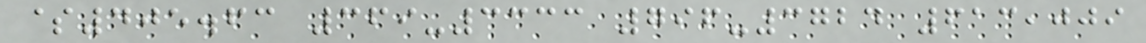$405.63 369-3333 796-3724 613,009
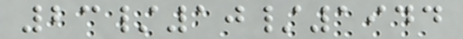23/10/1944
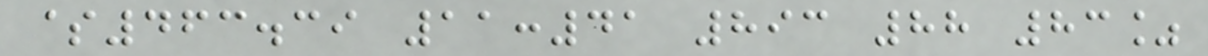$463.39 11:41 893 88 83%
